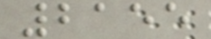2155
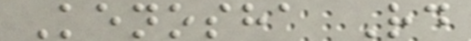Kenosha Rd
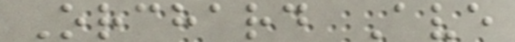Orchard Ave
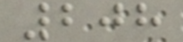208
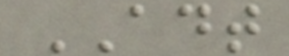ADT
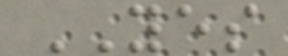YES
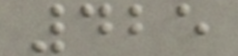425
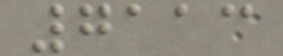7113
